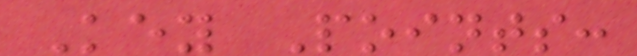Key Points:
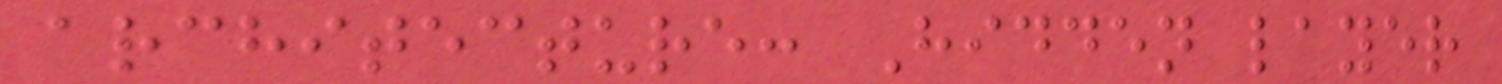architecture: Hidden layer
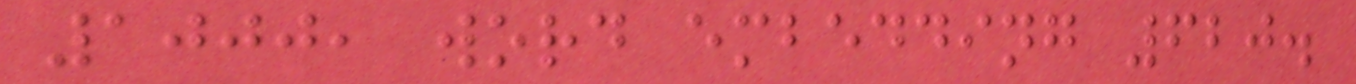1000, word embedding 620.
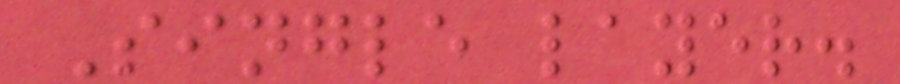Single layer.
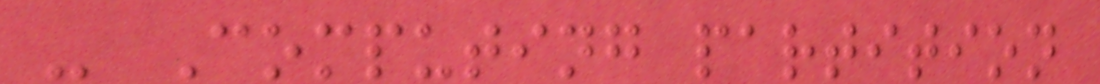- Computing partition
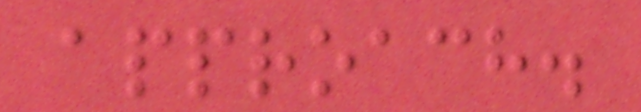approach.
